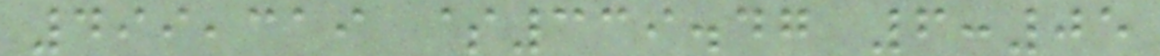499,319 $339.47 6:05
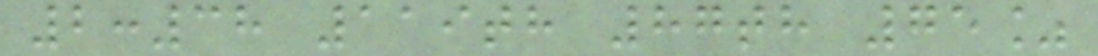2:38 119th 87th 75%
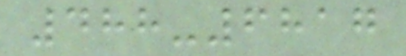488-6817
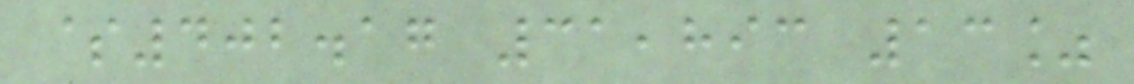$402.17 31,893 13%
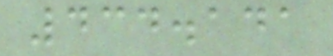434.141
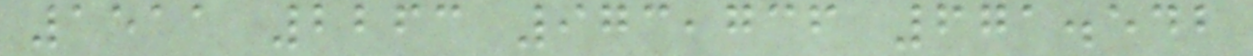1511 2263 973,736 671.542
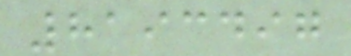8193497
